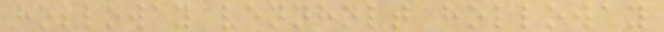holloway vennholt holloway
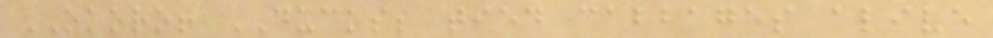OKORO! DUCKS; tied cabbages alive
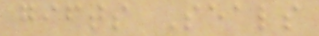gifts Seals
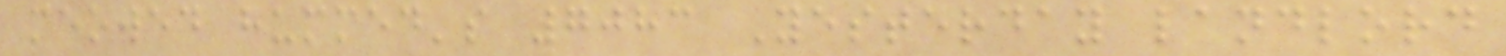meowed hummed's 7083 Yesterday landlord
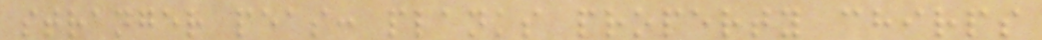stranger peas: planks property chirps
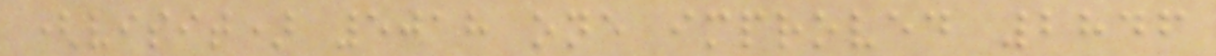(visit) 5018 one improved 2846
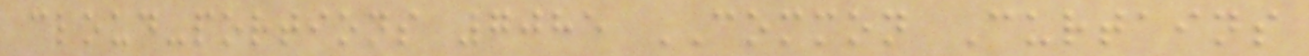cloud-portions 7085 COMMON Curtains
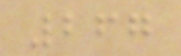267
